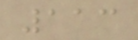113
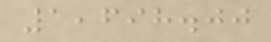1,698.00
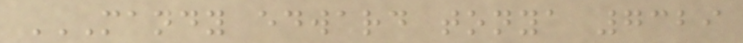MANDY EDWARD TONYA 7329
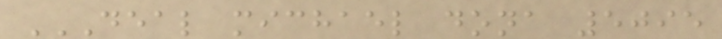DEAL MICHAEL DONA 5095
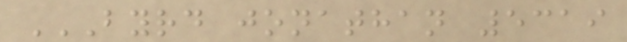BYRD JONATHAN 5319
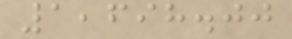1,698.00
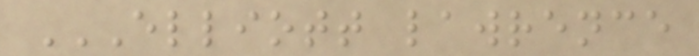ELLIOTT LAWRENCE
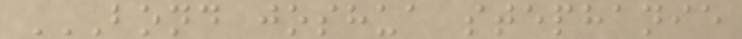BOND JOSHUA STEPHANIE
